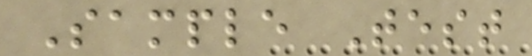Sample Test
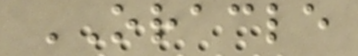ORACLE
